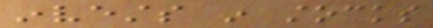invests in stocks
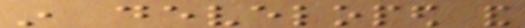in developed and
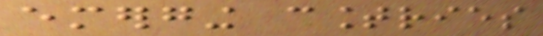emerging countries
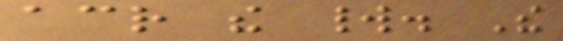across the world. The
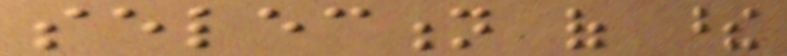selection of these
